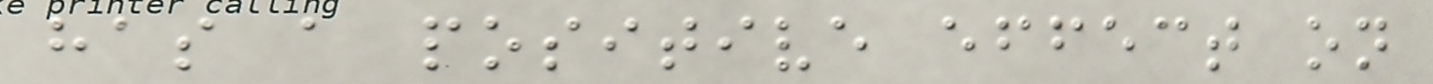has a positive effect on
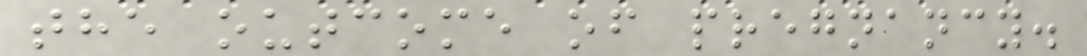the outcome of pregnancy.
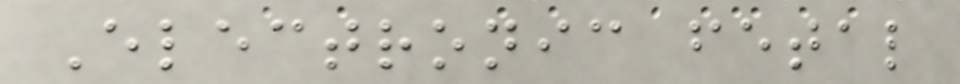Electronic fetal
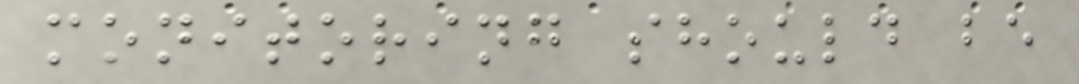monitoring should be
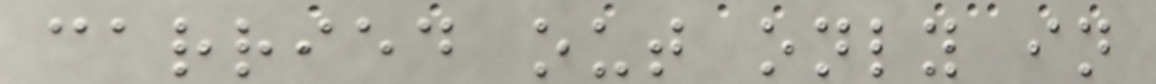carried out only in
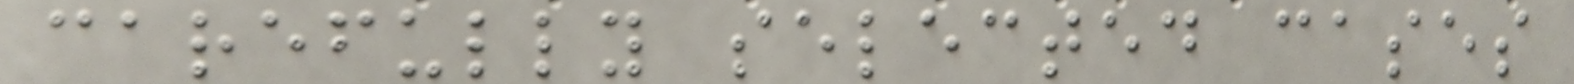carefully selected cases
